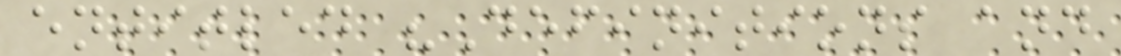entitled "Definitions and
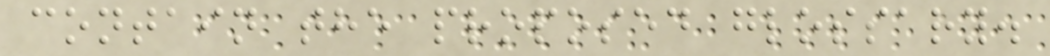contain the proposed glossary.
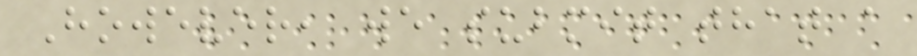However, we submit that a
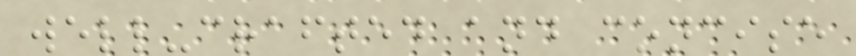well-crafted and concise
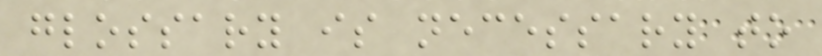glossary is necessary to
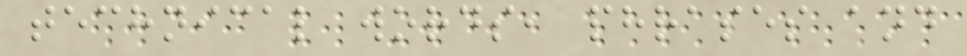technical words, phrases and
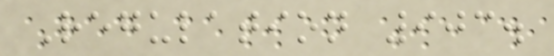Regulation 903.
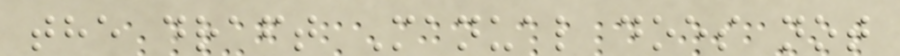the draft Manual does not
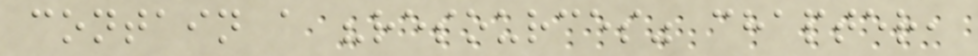contain a "resources" chapter,
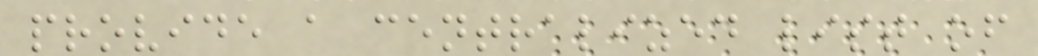provide a centralized list of
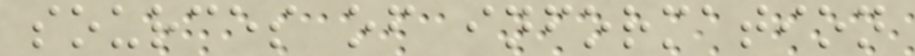sources of information
